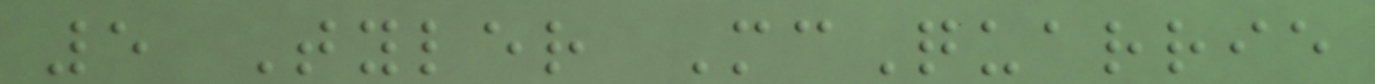5 Tyler McQuarrie
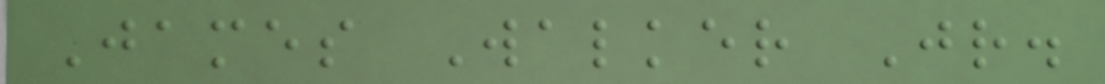James Walker Jr.
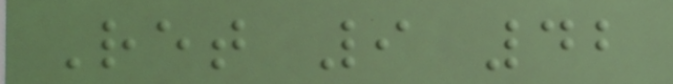Ret 9 42
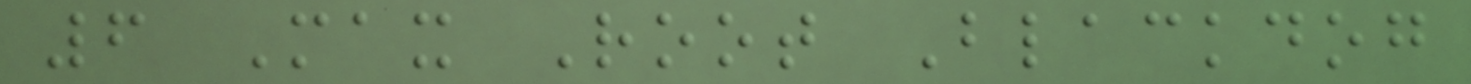6 Max Root Blackdog
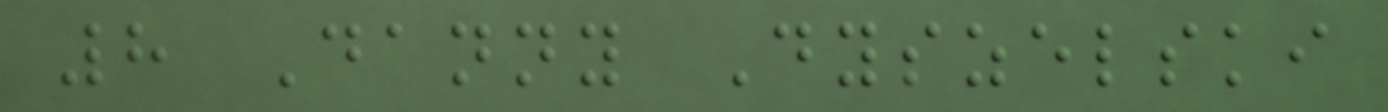8 Danny Dyszelski
